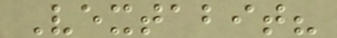Vextabit?
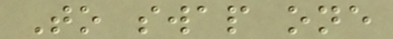To swap one
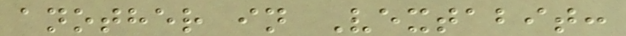another in Vextabit:
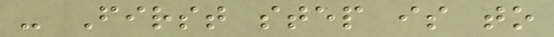- First step is to
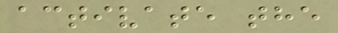activate the
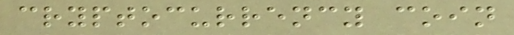cryptocurrency coin
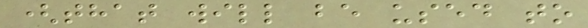(that will be used to
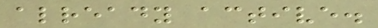already active.
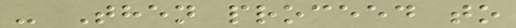- Then proceed to
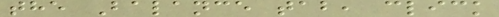the Balance tab, click
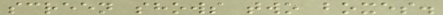screen shows two boxes.
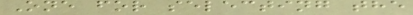One for selecting the
